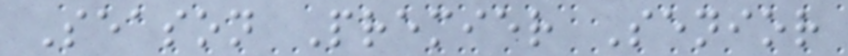Season Premier Senior
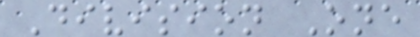Division One
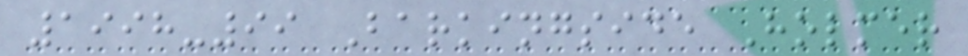1998-99 Barkingside Holmer
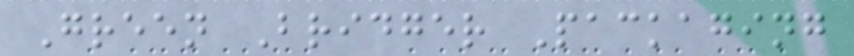Green Bridger Packaging
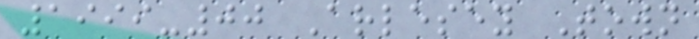1999-00 Arlesey Town
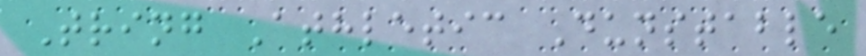Tring Athletic Dunstable
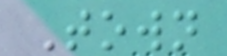Town
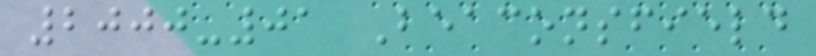2000-01 Beaconsfield
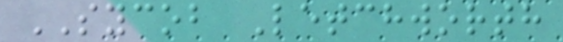SYCOB Letchworth
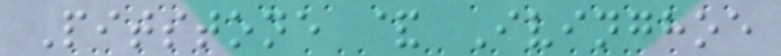Pitstone & Ivinghoe
